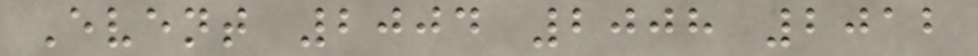Event 2004 2008 2012
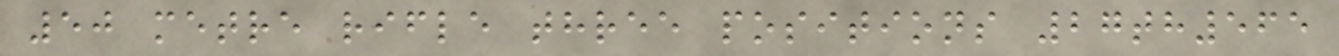50 metre rifle three positions 27th565
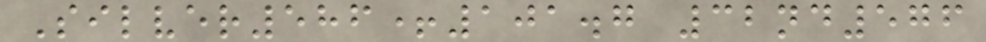Silver586+101.7 32nd576
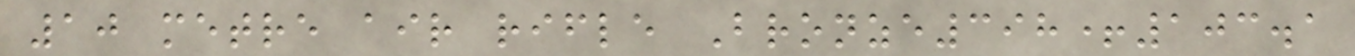10 metre air rifle Bronze398+103.1
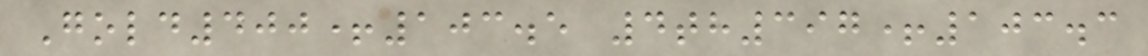Gold400+103.5 4th397+103.3
